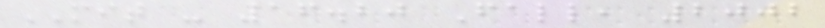MIT - 16.20 Fall, 2002
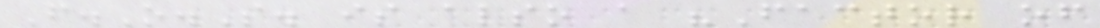F.O.S. is also a "Factor of
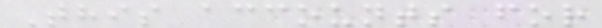This accounts for
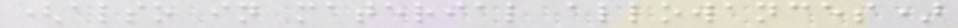(also in material allowances)
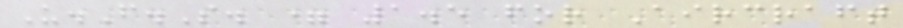U.F.S. = 1.5 for Aircraft
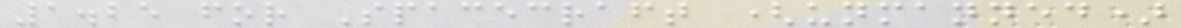1.25 for Spacecraft (unmanned)
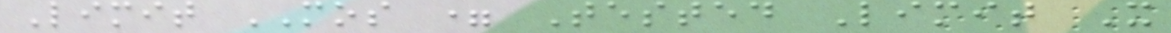Limit MOS = Tested Limit X
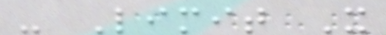- Limit X
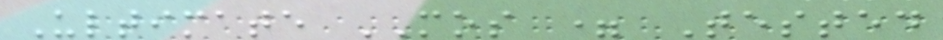Ultimate MOS = Tested
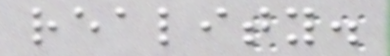reality.
